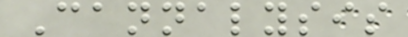Cannalysis
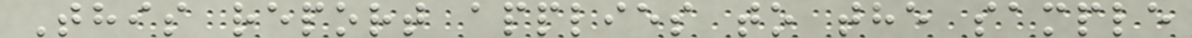This report applies to the sample
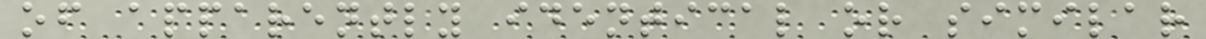of apparently identical or similar
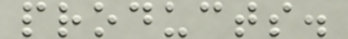products.
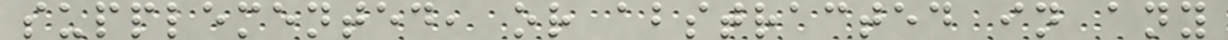supplemented, or abstracted in any
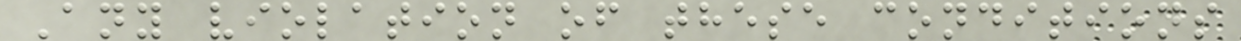Any violation of these conditions
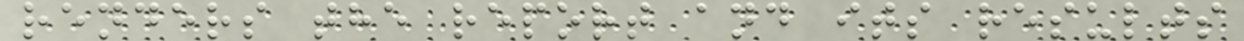renders the report and its results
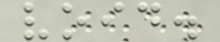void.
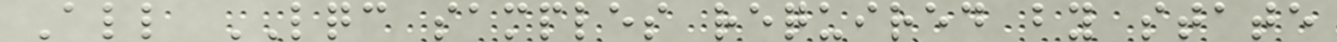All LQC samples required by state
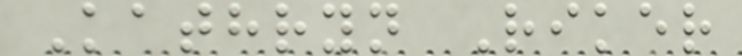Kathryn Riker
